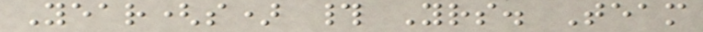Year(s) # Yrs. Team
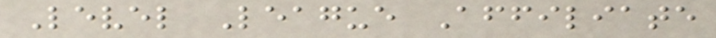Level League Affiliate
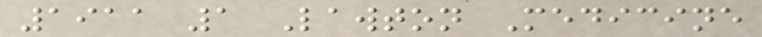1911 1 Lawton Medicine
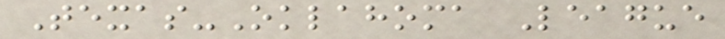Texas-Oklahoma League
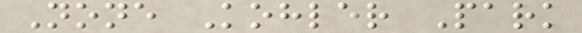None Kohler Park
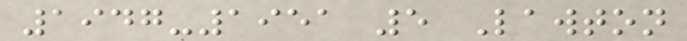1947-1951 5 Lawton
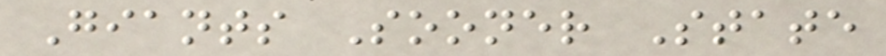Giants Sooner State
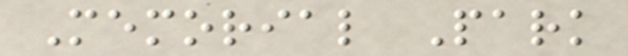Memorial Park
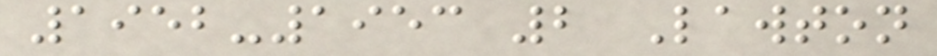1952-1953 2 Lawton
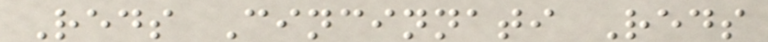Reds Cincinnati Reds
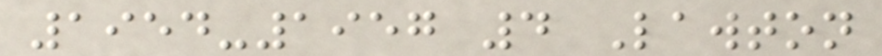1954-1957 4 Lawton
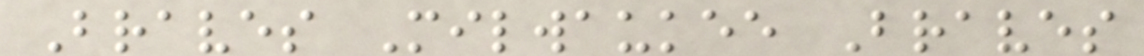Braves Milwaukee Braves
